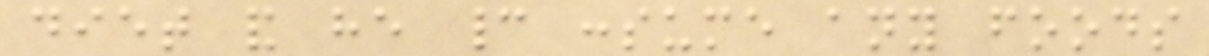diet and he cannot consume any foods
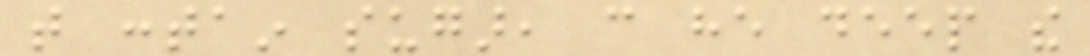that contain sugar, can he deep the
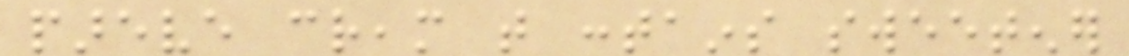pareve cream that contains sweetener
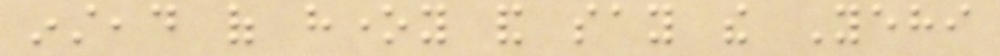instead of honey and say the Yehi
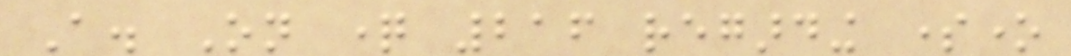A. On question 216 regarding someone
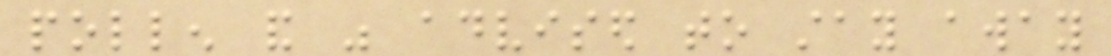pollen and was advised to stay away
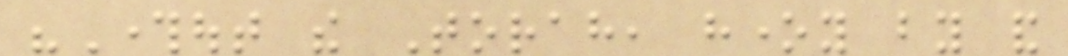"Throughout the Torah, honey by and
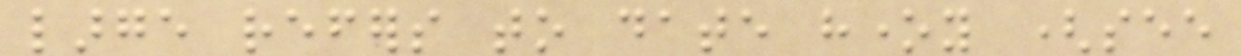large refers to date honey (see
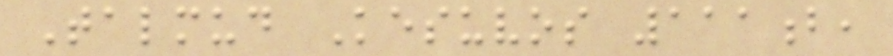Talmud Kesuvos 111b,
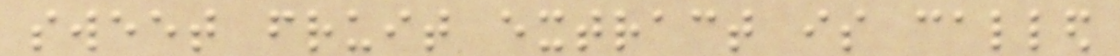sweet fruit extract is called
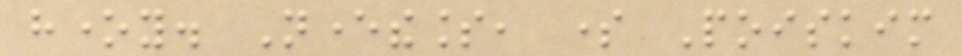honey. Nevertheless, some Poiskim
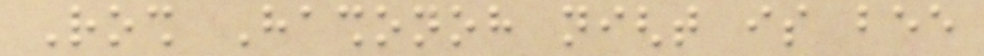Rosh Hashonoh night is bee
